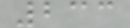233
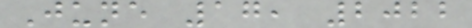June 17, 2022
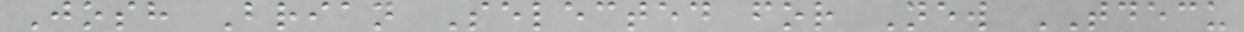Josh Brian Selected for New TDECU
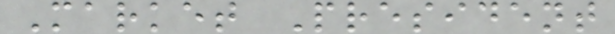Market President
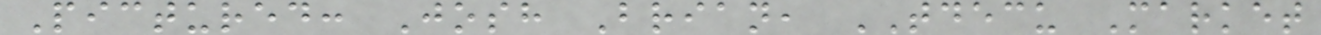Pictured: Josh Brian, TDECU Market
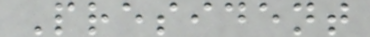President
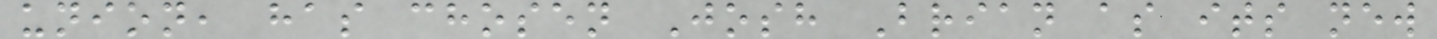union, has chosen Josh Brian as its new
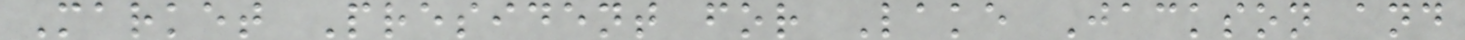Market President for Lake Jackson and
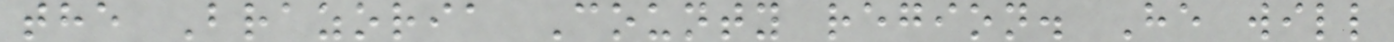the Brazoria County region. He will
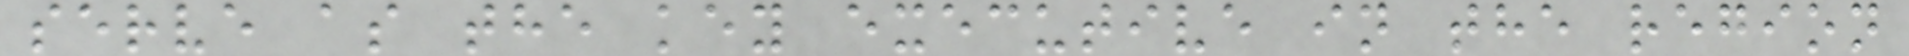serve as the key executive in the region
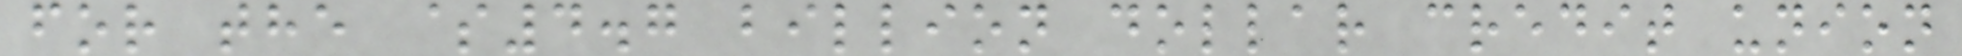for the $4.7 billion dollar credit union
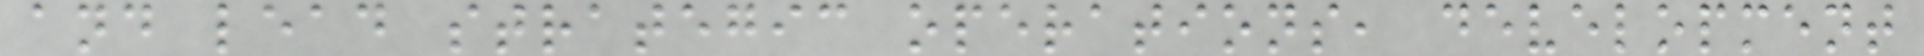and lead strategic operations, development
